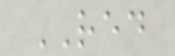RED
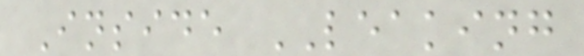Inside LEAKING
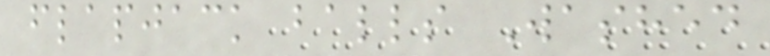flapjack balls Washed
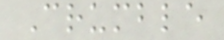Crumble
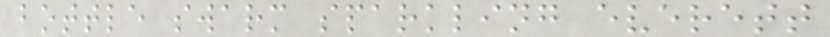bottle swarm sparkling everett
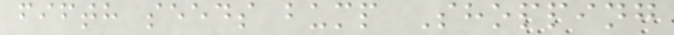fifth seeds bump Shopping
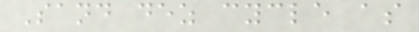Sand dez cycle as
